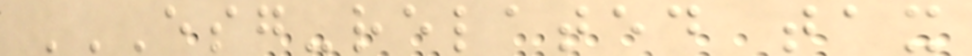ESG-RELATED TAX
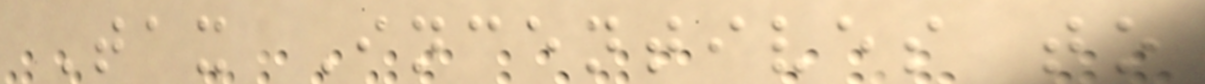Tax Incentives to
